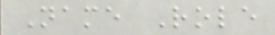Name Role
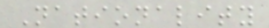Nationality
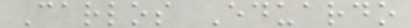Carlos Eduardo
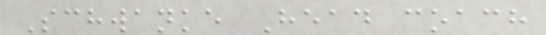Schwanke Head coach
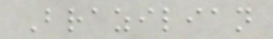Brazilian
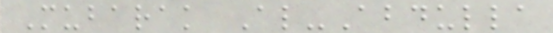Mubarak Al-Abdulla
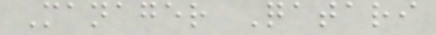Manager Qatari
